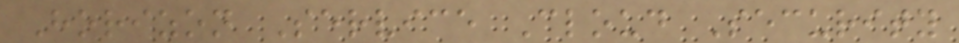Horizon Service Cloud Security
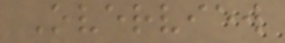Overview
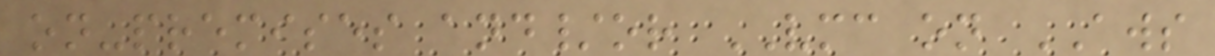on-premises and/or VMC on AWS
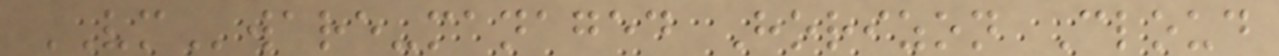VMware-managed Horizon Cloud
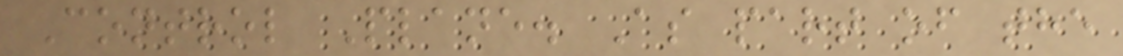Control Plane. As part of the
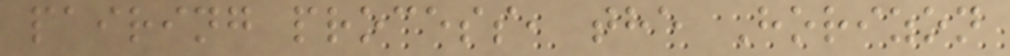pairing process, the Horizon
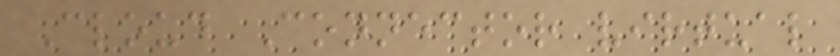Cloud Connector virtual
